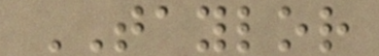TAYLOR
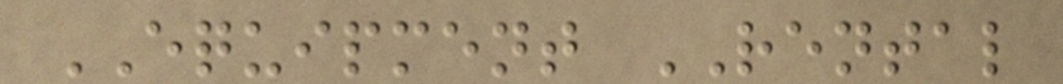EQUIPMENT RENTAL
